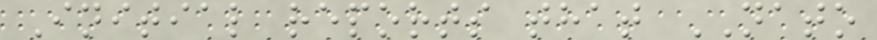Initial reports that NATO
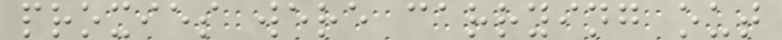proxies were carrying out
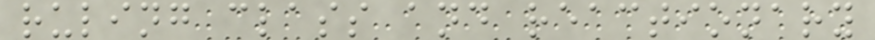ruling class and reactionary
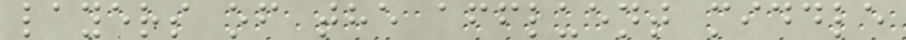layers of the affluent middle
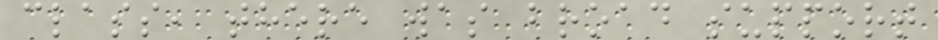class, there was broad support
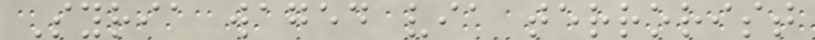Syria waged via terrorist
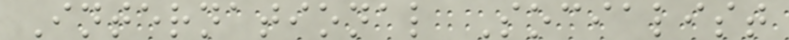International Socialist
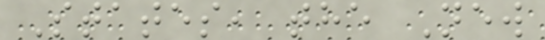States, the New
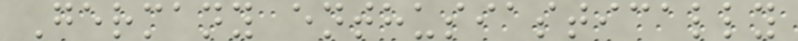Germany enthusiastically
